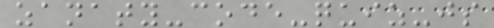zanaty-code-quiz-js
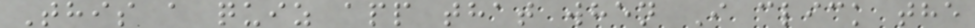This a quiz app that when I click the
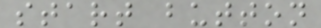start button
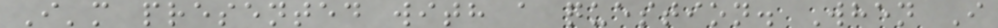I'm presented with a question. When I
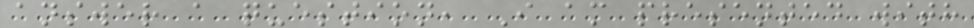answer a question, I am presented with
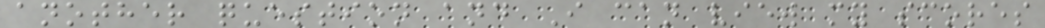another question and I can view my scores
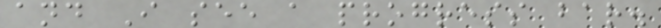and I see a progress bar.
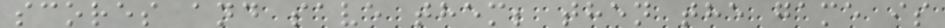scores and save them; then the game is
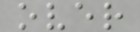over
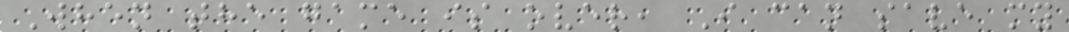When the game is over, I can save my
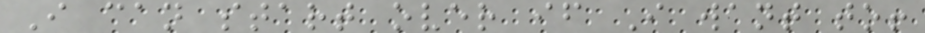I can start over if I want to!
